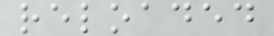reloaded
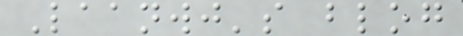Laanwj's blog
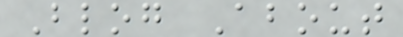Blog About
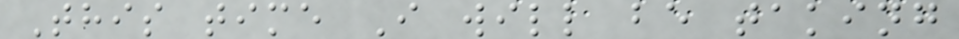This time I will be taking
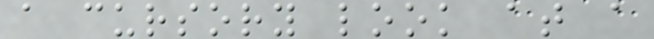a cursory look at a
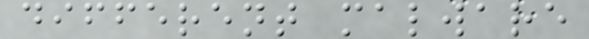different malware
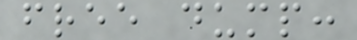free dump:
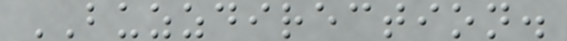BUZZDIRECTION.
